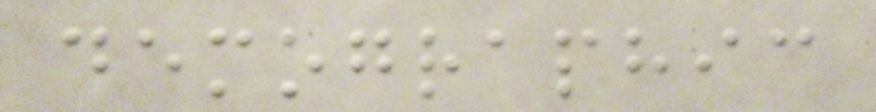demographic
